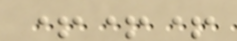+++
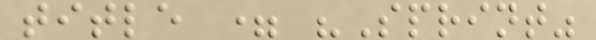title = "Sprint"
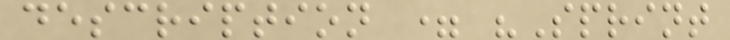description = "Sprint
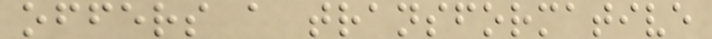offers a transformative
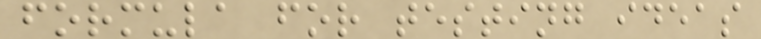formula for testing ideas
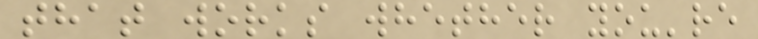that works whether you're
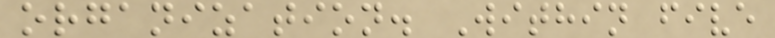organization. Within five
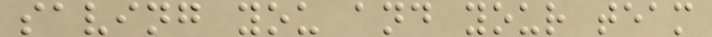saving you and your team
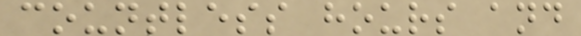countless hours and
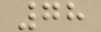78
